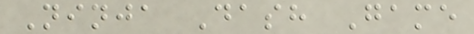Ninja Dash Game
